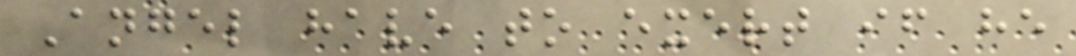Angel have to exert if he
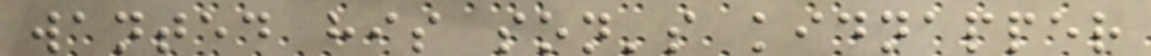wanted his son's kidnapper
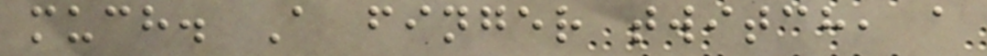much. A finger twitch, a
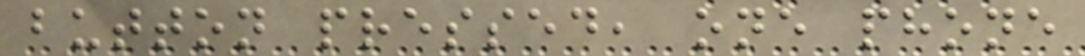button pressed, one phone
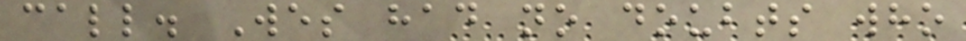call. Wes had no doubts who
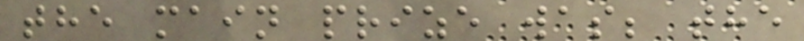the main prize was; the
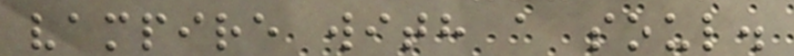vampire with a soul.
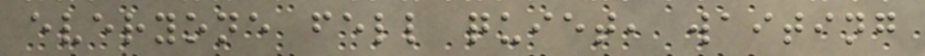everyone fell quiet, waiting
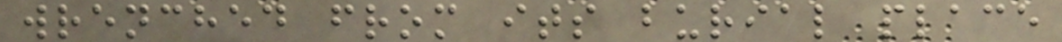wrenched from its burial place
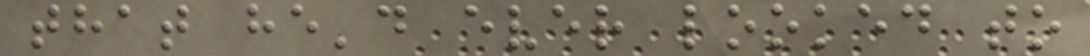that he'd ever looked to
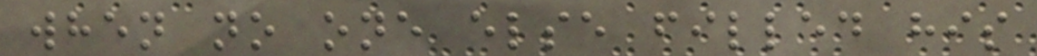when no one else filled his
